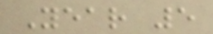Year 5
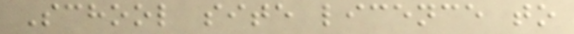School site licence to
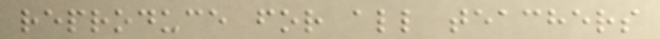reproduce for all teachers
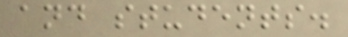and students.
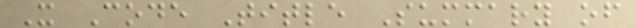X Code Title Summary of
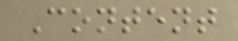Content
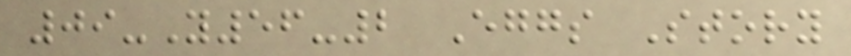09-Y56-2 Eggs Story
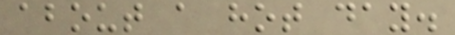about a hot day.
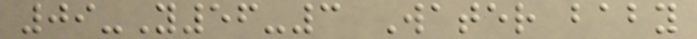09-Y56-3 Water baby
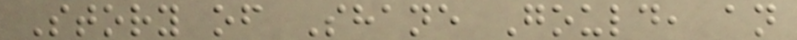Story of Shane Gould, an
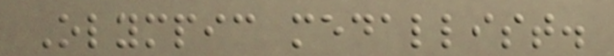Olympic medallist.
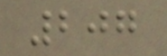207
